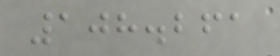108.261
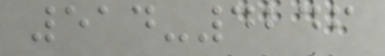514-4246
